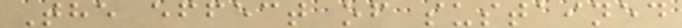The effect of sustained
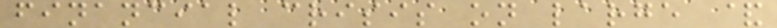financial crisis on large &
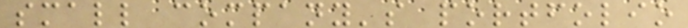small company's portfolio
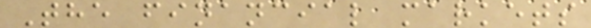The financial markets
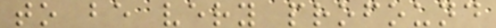to be very profound
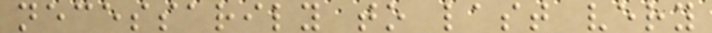necessarily to last very
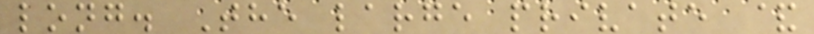long. The large private &
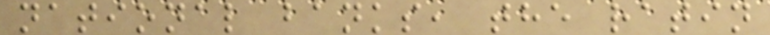national banks, the ratin
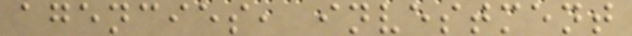agencies, investment
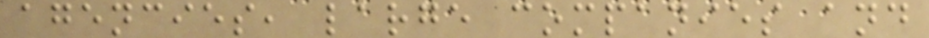agencies, large companies and
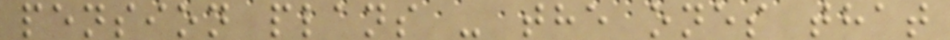pension plans - the ones that
